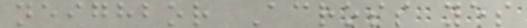neighbor Across yes
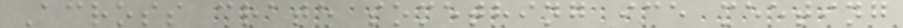Across crate something ice meeting
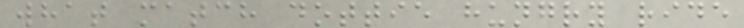what match dottie hungry ride
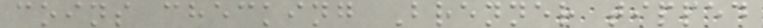coins checking Brenner tipped
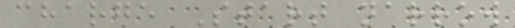charge Start narrow
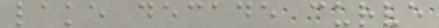lake decade curve
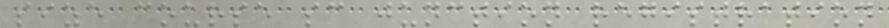size course sc junction registration
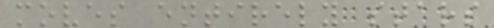moves entirely stars
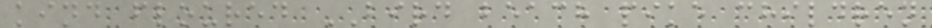kind floured BIRD beach pike children
